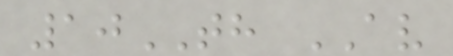10TH AV
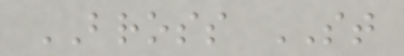BROSS ST
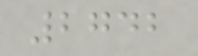2742
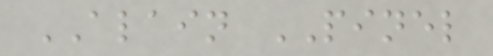ALAIN PINEL
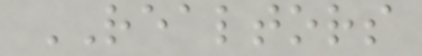REALTORS
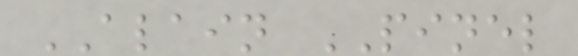ALAIN PINEL
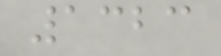1323
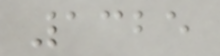1325
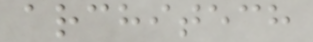architech
